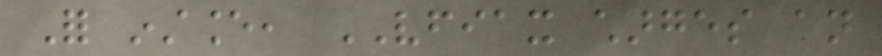For instance, VFIAX charges an
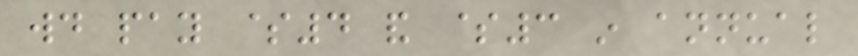would pay $4 and $3 in annual
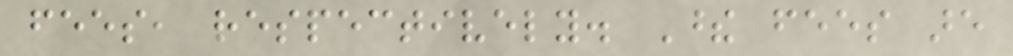fees, respectively. These fees are
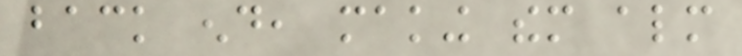back end, making them almost
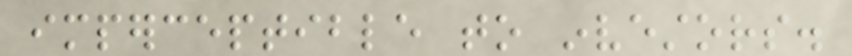imperceptible to investors.
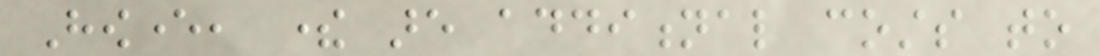However, there are additional costs to
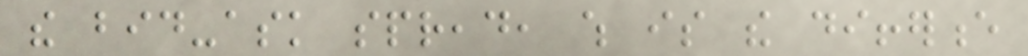the bid-ask spread, which is the difference
